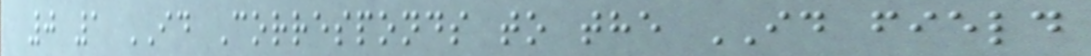0 1 ID Corresponds to the ID field
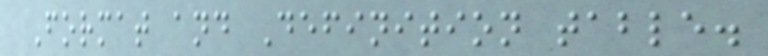Format and Definition table.
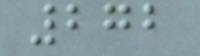272
